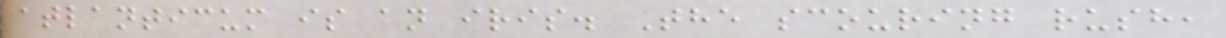atlanticum is an iris. The scouring rush,
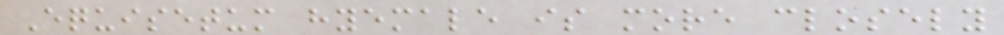Equisetum hyemale is more closely
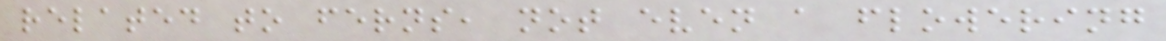related to ferns, not even a flowering
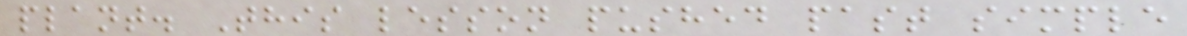plant. This lesson pushed past simple
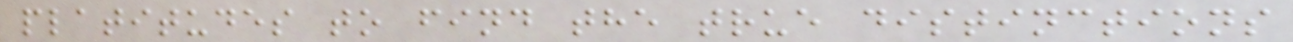platitudes to find the true distinctions
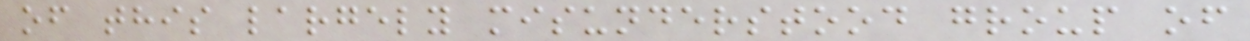of this largely misunderstood group of
